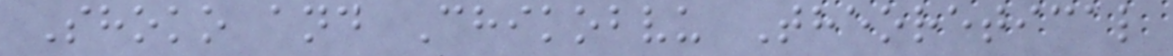Shoko and Chikobvu Theoretical
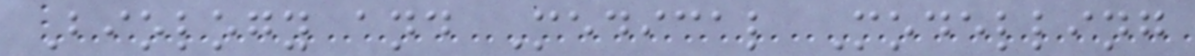Biology and Medical Modelling
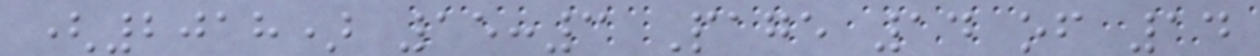(2018) 15:3 Page 14 of 14
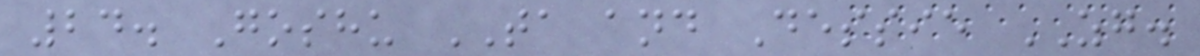24. Goshu TA and Dessie ZG.
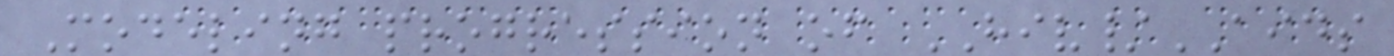Modeling progression of HIV/AIDS
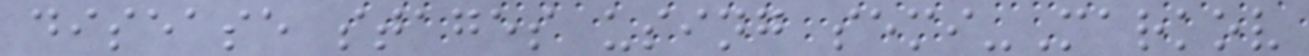disease stages using semi-Markov
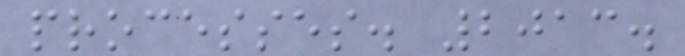processes. 2013.
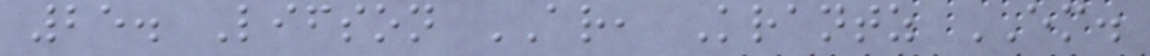25. Lifson AR, Krantz EM.
